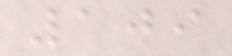109
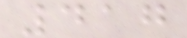417
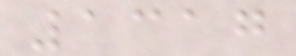1317
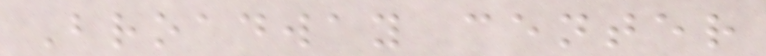Broadway center
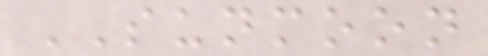SUNMOON
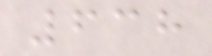638
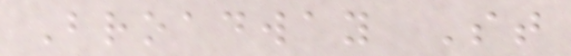Broadway St
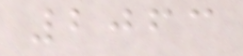2063
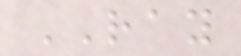RAY
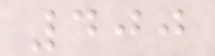400
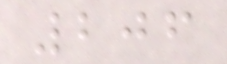206
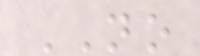NO
